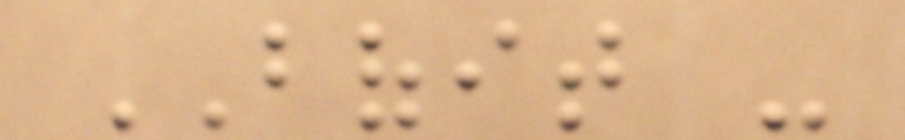BOFIT -
